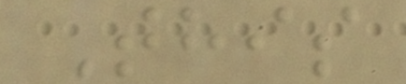This
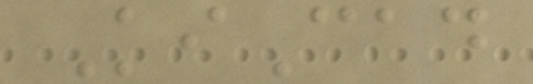KiCad
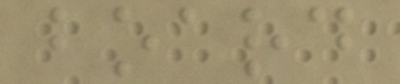board
